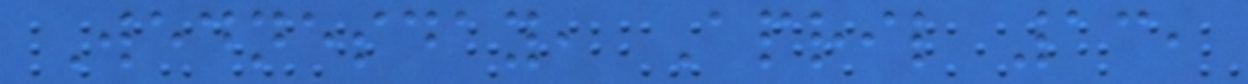Wednesday, April 13,
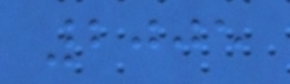2005
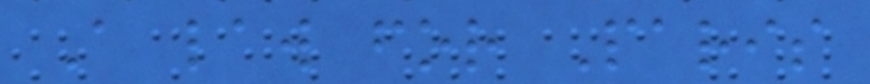A law for Paris
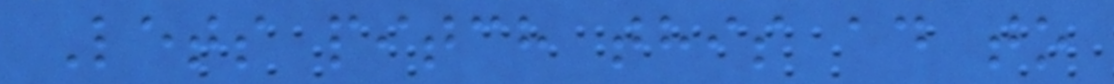Lets pitch this ad to
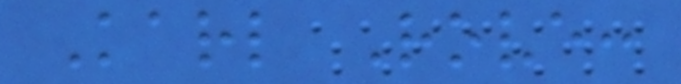Karl Rove:
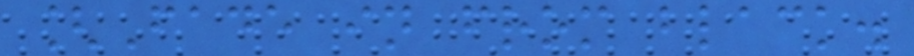[Fade in from black.
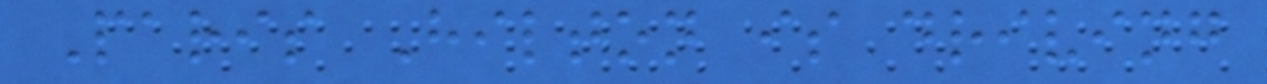Paris Hilton is driving
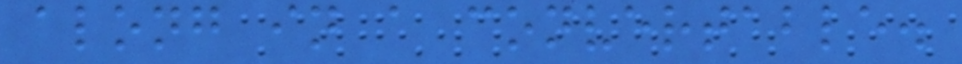along in a convertable.
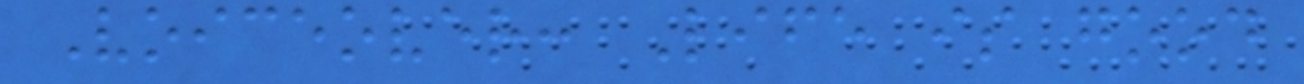Voiceover: Life is good
